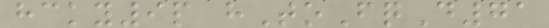hcky9p hToFqD71
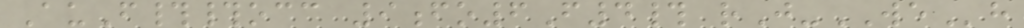AuF##occ 9fo6F4# rJ-WEh
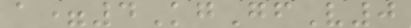a=4KgGfV0
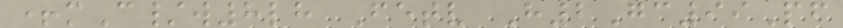+mC/w8lh Fetv H2Gc99Pf
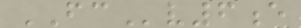FCv6e
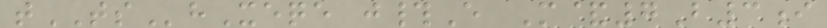tTShXeqe j#E M&7B3i
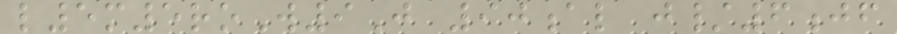l5m5roW9J 90al j/6jf
